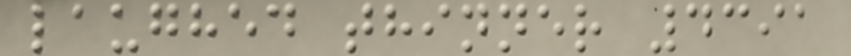laughed thinner 4391
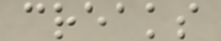creaks
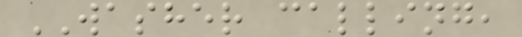WASHER calling,
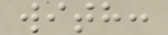with:
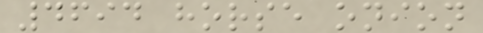4694 horse onion
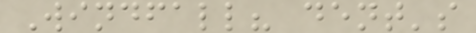Windfall? dent's
